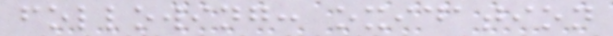following: oxidation
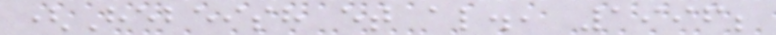(Hebeish et al., 1996;
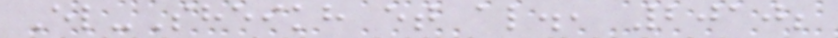El-Sheikh et al., 2010;
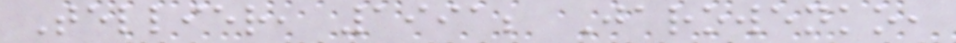Tellier, 1991; Jarowenko,
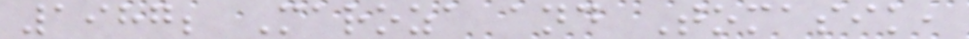1987; Maroza and Tomasik,
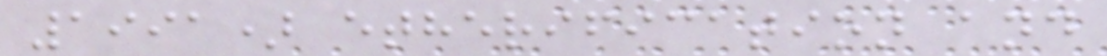1991) etherification and
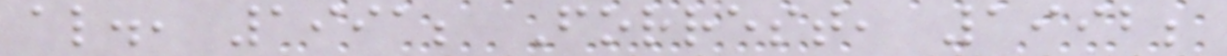al., 1991; Forrest, 1992;
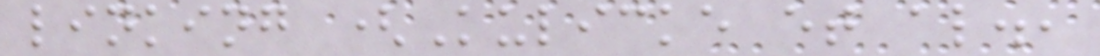linking (Kulicke et al.,
